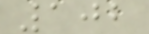102
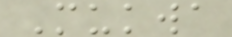Mukwa
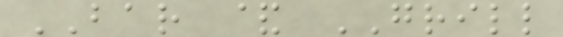BAR & GRILL
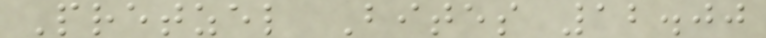Pretzel Bites 12.00
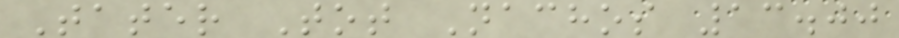Tater Tot Nachos 13.00
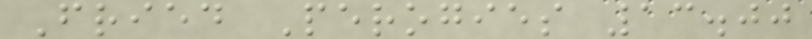Fried Perogies 13.00
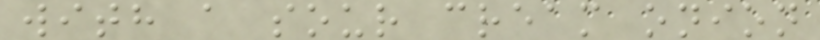with a sour cream onion
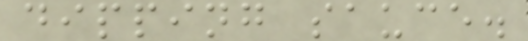dipping sauce.
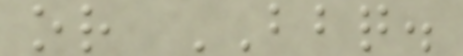or BBQ.
